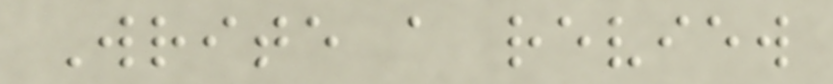Write a review
